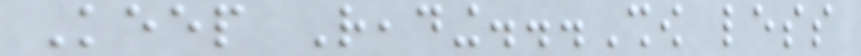Keep Reading...Show less
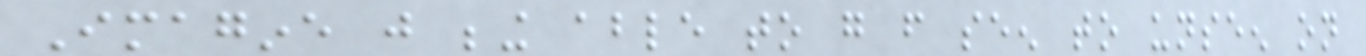Imagine just being able to go from seen to unseen on
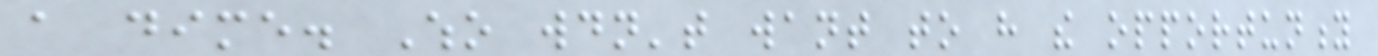a dime. Who wouldn't want to have the opportunity
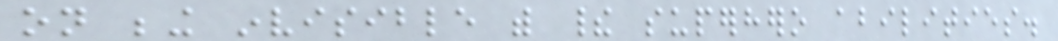on being invisible with their superhero abilities.
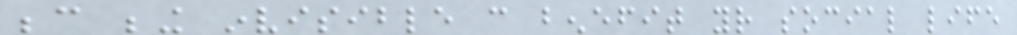because being invisible can benefit your social life
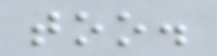too.
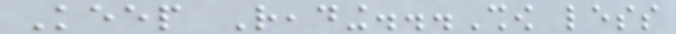Keep Reading...Show less
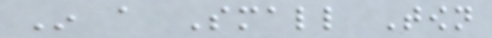In a Small Town
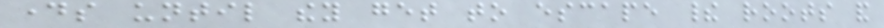days until they get to escape their roots and
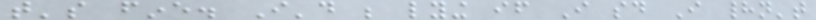that's fine. I'd be lying if I said I hadn't
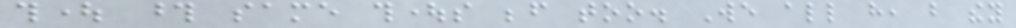thought those same thoughts before too. We all have, but they
